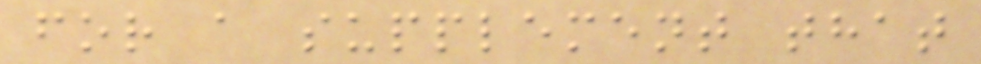for a supplement that
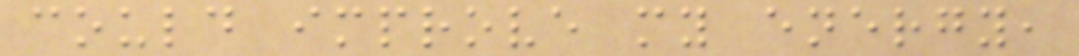could improve my energy,
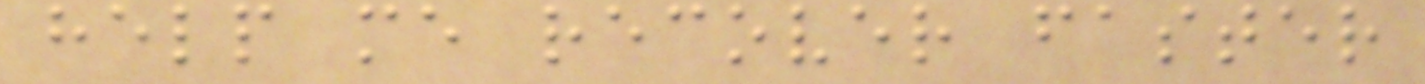help me recover faster
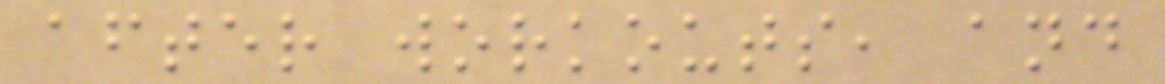after workouts, and
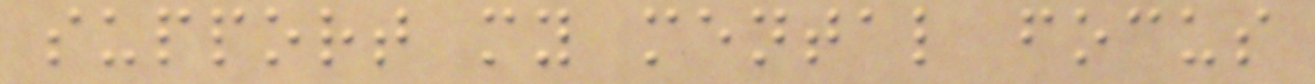support my mental focus
